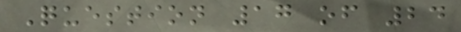Question 17 of 24
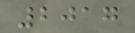2017
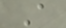A
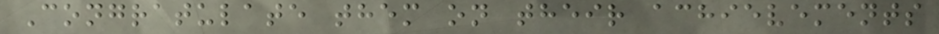Congratulate them on their achievements
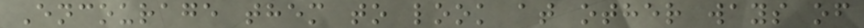Encourage them to look at other ways of
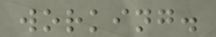working.
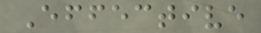Effective
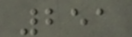251
